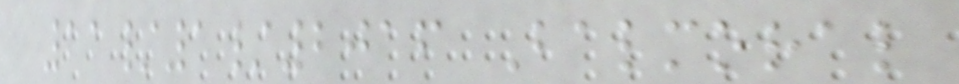11/1/2016 Balmoral
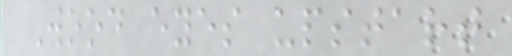Wood eyes upstart
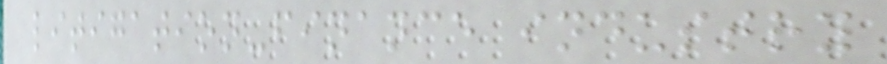litigation-finance industry
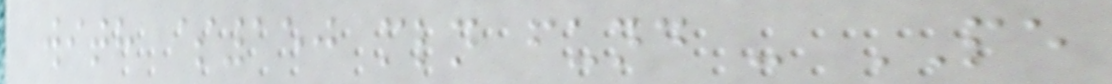with $150 mln fund - PE
